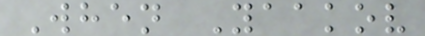When Yaakov
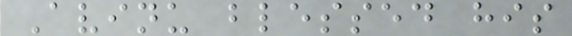Avinu blessed his
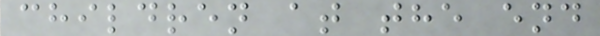children at the end
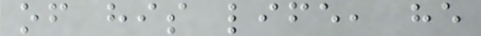of his life, he
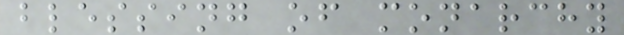blessing of monarchy
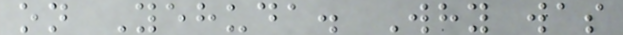on Yehuda. Why was
